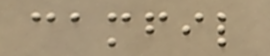camfil
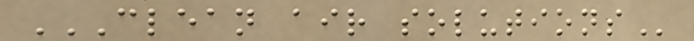CLEAN AIR SOLUTIONS
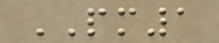PM1
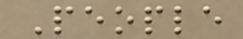People
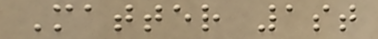Matter 1st
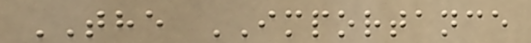THE IMPORTANCE
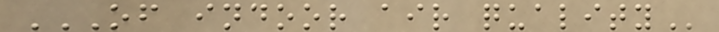OF INDOOR AIR QUALITY
